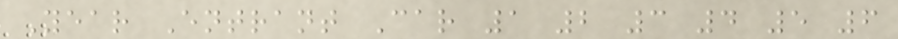Year Entrant Car 1 2 3 4 5 6
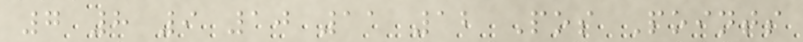7 8 9 10 11 12 Pos Points
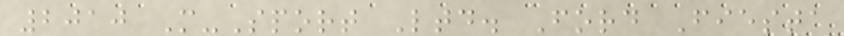2010 M-Sport Ltd. Ford Fiesta
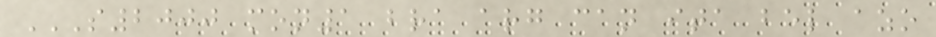S2000 MON1 BRA ARG CAN ITA BEL AZO
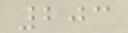203
